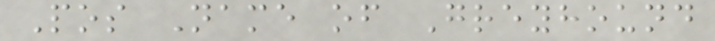Pos Name of Greyhound
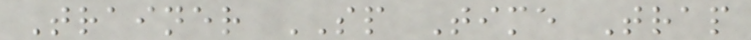Trainer SP Time Trap
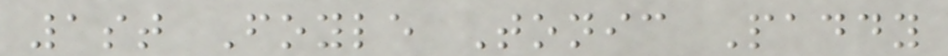1st Foyle Tonic Paddy
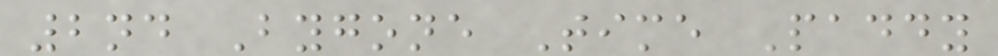2nd Bygone Time Paddy
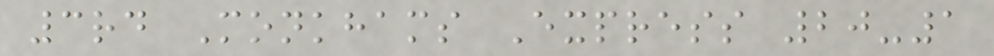3rd Monkhams Express 20-1
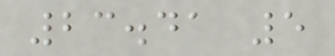23.41 5
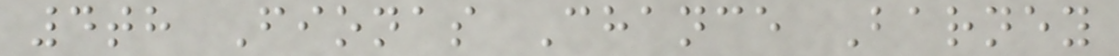4th Fionas Chance Barney
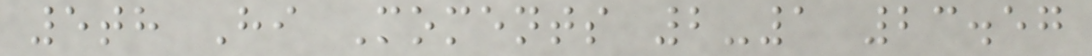5th Hi Moments 2-1 23.57
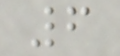6
